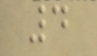4
